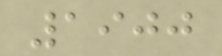1900
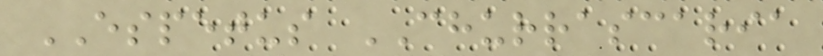ESPETUS CHURRASCARIA
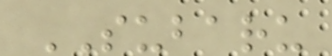SUBARU
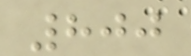800
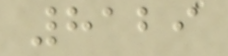8129
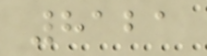8121
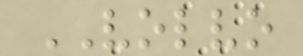VOLVO
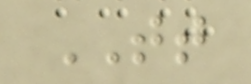TT
